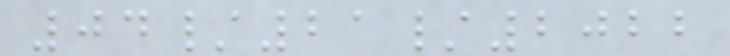04/21/2022
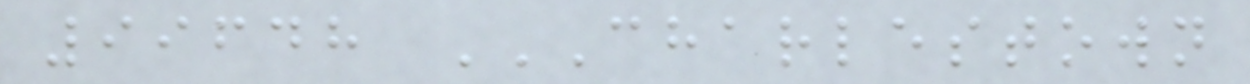99648 CHARLESTOWN
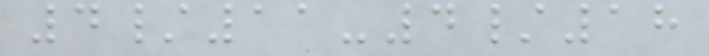4/11-4/18
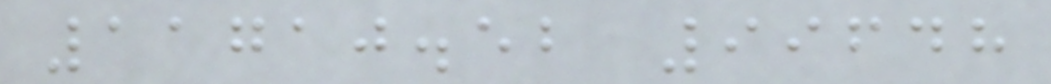11710.52 99648
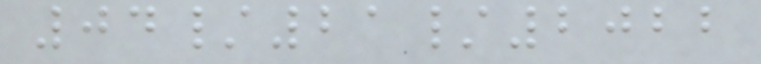04/21/2022
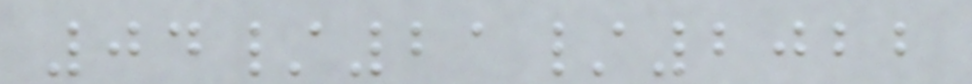04/21/2022
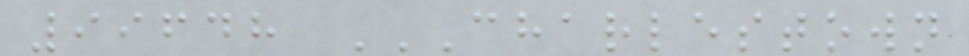99648 CHARLESTOWN
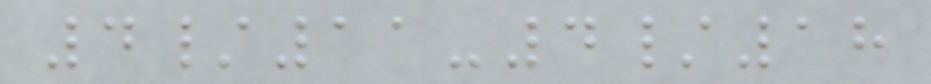4/11-4/18
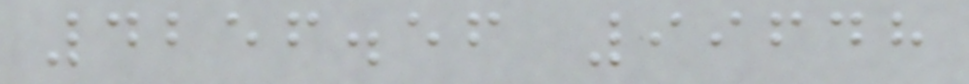4256.56 99648
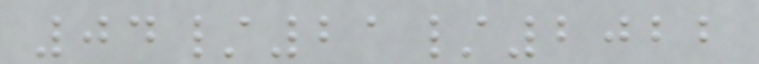04/21/2022
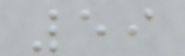59
